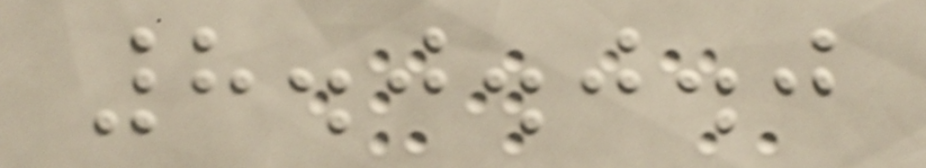8.0.0.0
